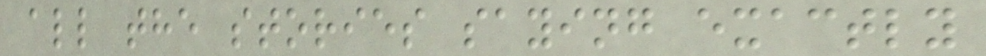all the stories saying exactly
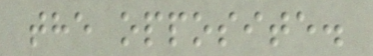the opposite.
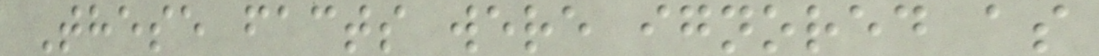These facts were ignored as
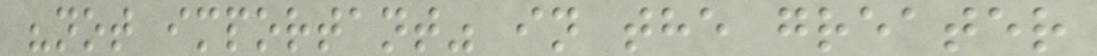"not important" in the greater
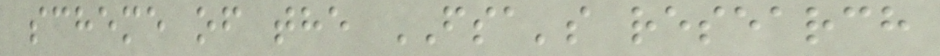scheme of the FSA's research
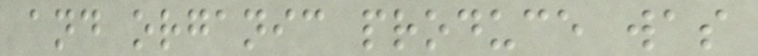and organic produce was
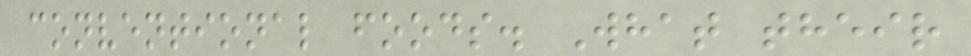conventional foods. What their
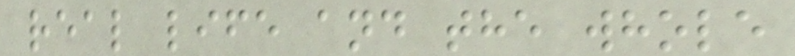real life and the whole
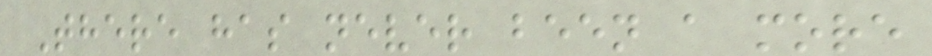There has never been a more
